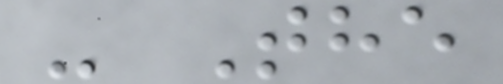- The
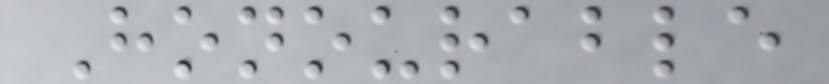Honourable
